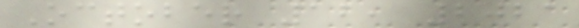October 12, 2021
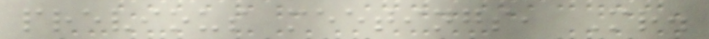previous meetings, Mr.
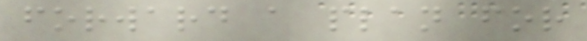forward a plan for
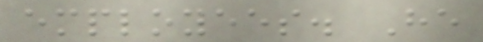employees. He
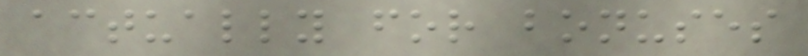actually for bonuses
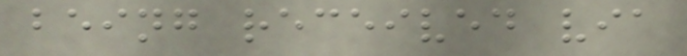being received via
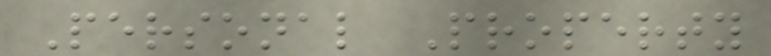Personal Property
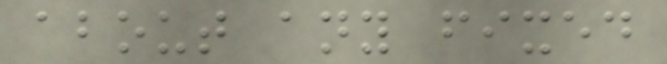about any fixed
